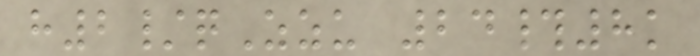h2/qZzu 24#8k
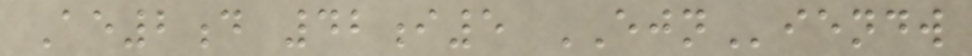Ae2d 42i5 EJNiendw
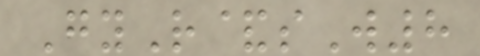GyR&sW8
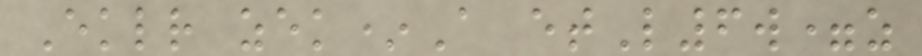Eklr zek*A etL6w=z
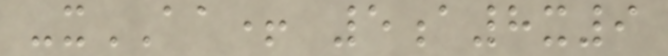-xAA+ 5a8x9
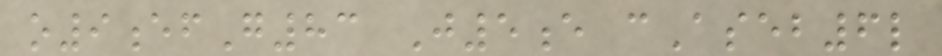o9efG83 J5e cAseb6l
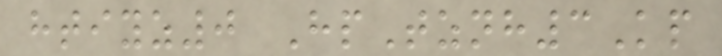htiyz0 HpTznh3Kp
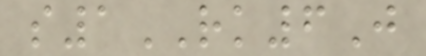s1RK6J
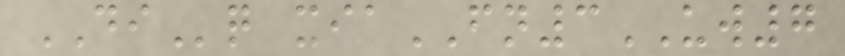DIq xiaFN3UW7
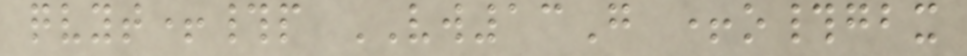qvyt+#p VW13G +o#gbx
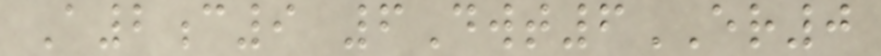A2c9 6Dwt6ER0
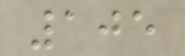105
